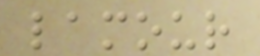lamour
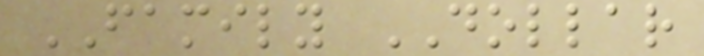FAMILY DOLLAR
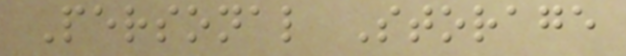Personal Storage
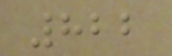822
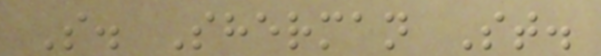S. Sherman St.
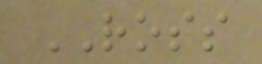ROSS
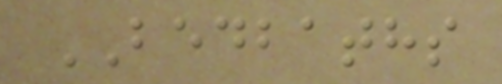BEDBATHS
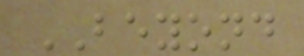BEYOND
